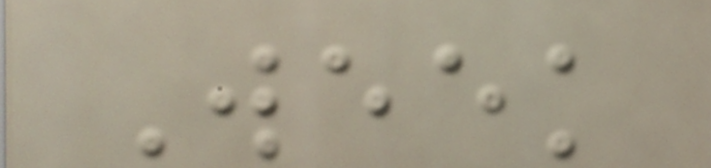Week
